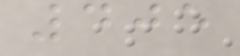405
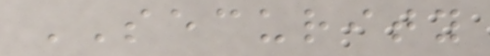SECURITY
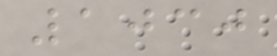1030
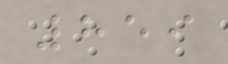859
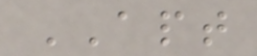APT
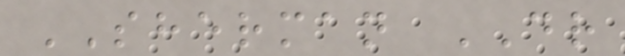SHERMAN DR
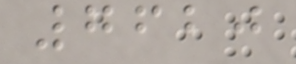7620
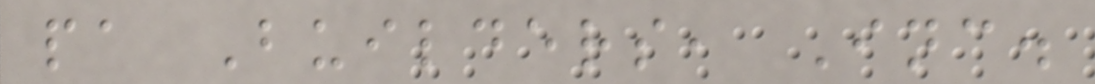pa Builders, Inc.
